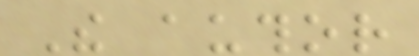The author
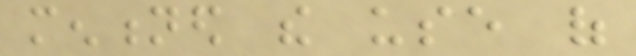mentioned the use of
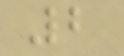2
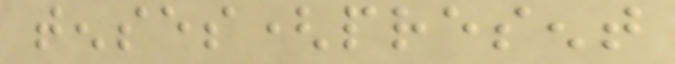tenses(present
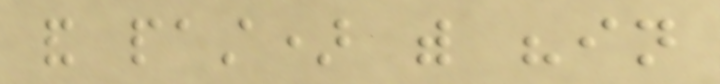and past) with "in
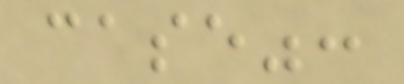case":
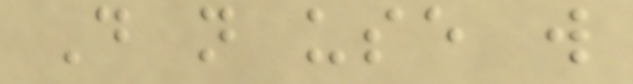Do not use will
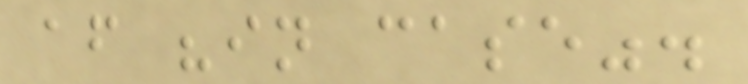after "in case".
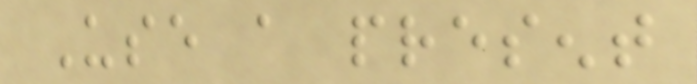Use a present
